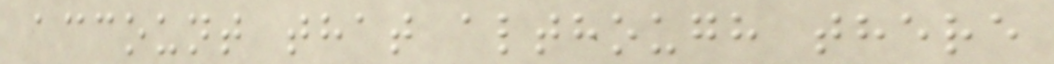account that although there
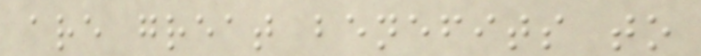are great benefits to
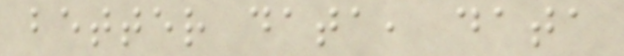better data, data
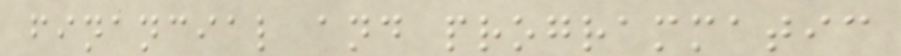financial and programmatic
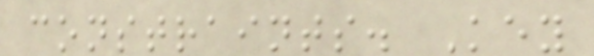constraints. Key
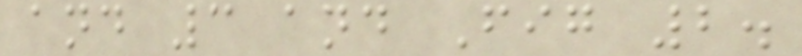and 3 and Fig 2.
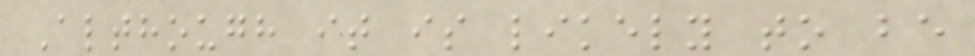Although it is likely to be
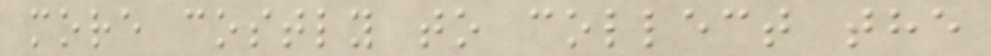more costly to collect the
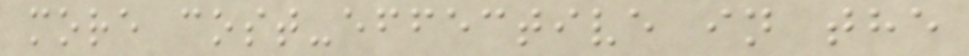more cost-effective in the
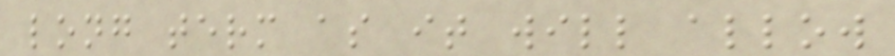long term as it will allow
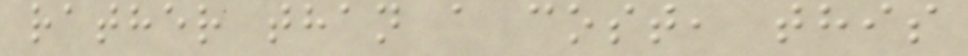rather than a cost, this
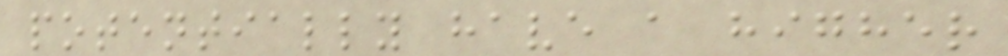potentially have a higher
